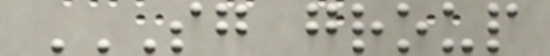SG GROUP
